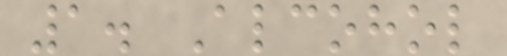1. Alcohol
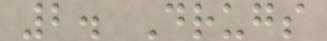2. Drugs
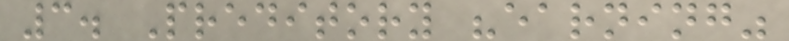3. Preditory "earning"
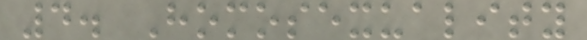4. Homosexuality
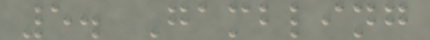5. Gambling
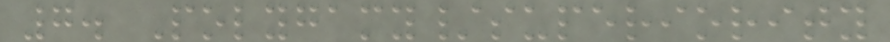7. Polygamy/superiority
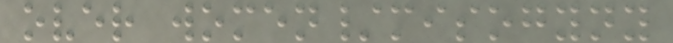over women/misogyny
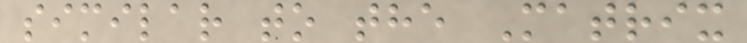similar to the Matrix
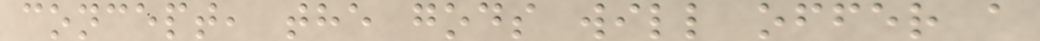concept, the gods will offer a
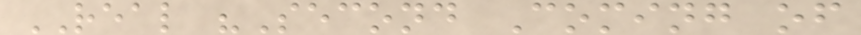REAL "Second Coming of
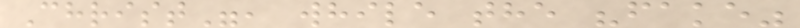Christ", while the "fake"
